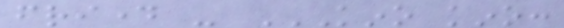friday - KINO KINO:
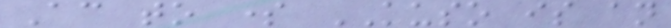According to some KUSO is an
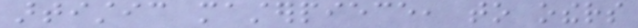artistic masterpiece, to others
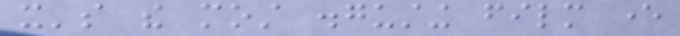it's the most disgusting film ever
